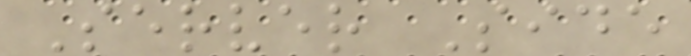Server Side
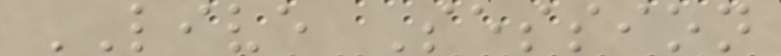LIVE Session
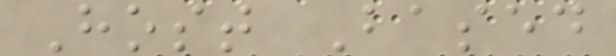Host Based
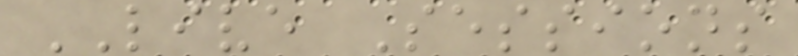LIVE Sessions
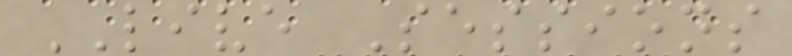LIVE Sessions
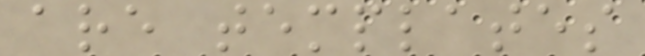are templates
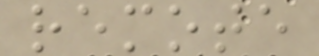remote
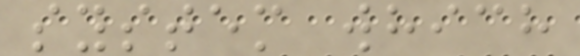system which
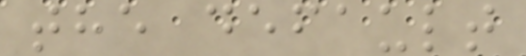the default
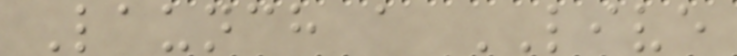Launch a LIVE
